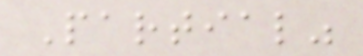Partial"
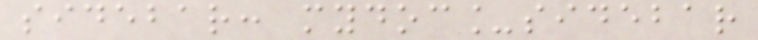sidebar: mydoc_sidebar
